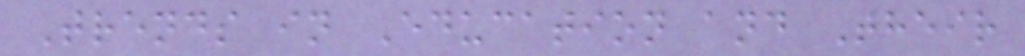Trends in Education and Their
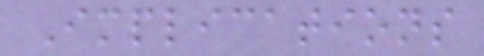Implications
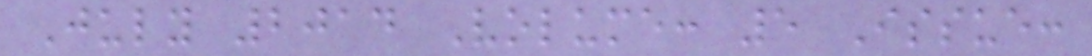July 2014 Volume: 5 Issue:
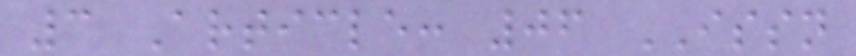3 Article: 06 ISSN
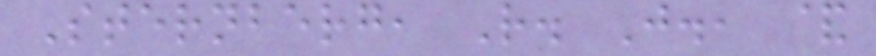Sternberg, R. J., &
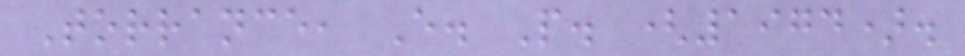Torrance, E. P. (1974).
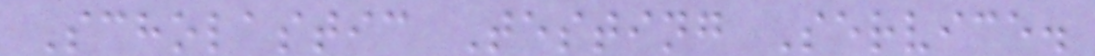Scholastic Testing Service.
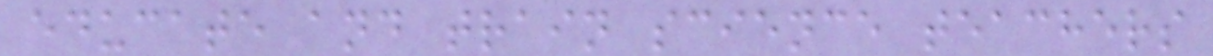educate and train science teachers
